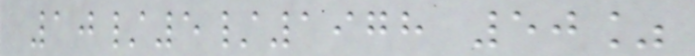10/5/1978 50%
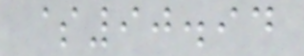$90.94
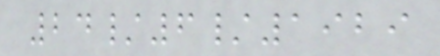24/6/1929
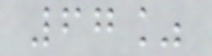67%
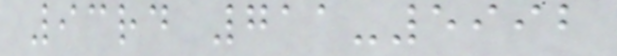93rd 711-5992
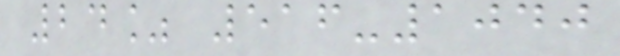24% 516-1040
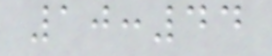10:44
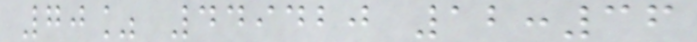70% 449420 12:36
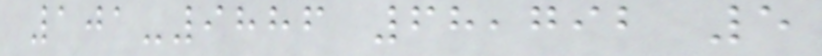101-9886 68,792 5
